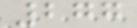277
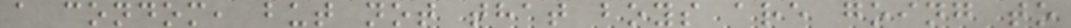a condom, but not that boys are going to
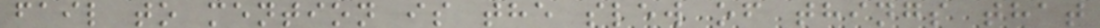fail to mention is the slew of things that
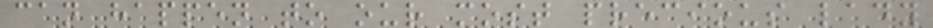can happen to our most precious lady
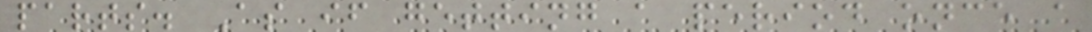parts. As if getting a period once a
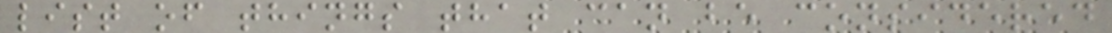list of things that can be considered
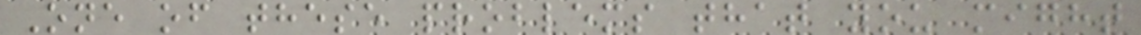One of these problems that you might
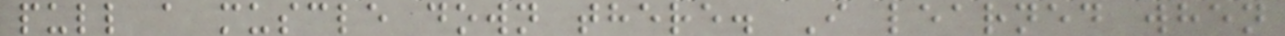pull a muscle down there. I learned when
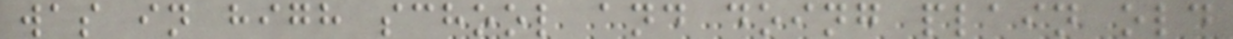was in high school and doing plain old
